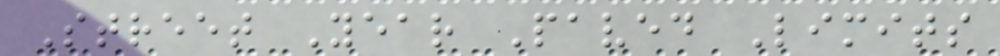Street Year Paved Limits
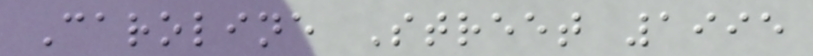Caroline Street 1995
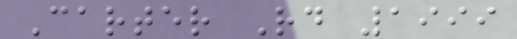Carter Rd 1999
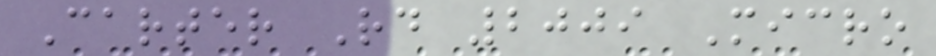Carter Rd 2009 Micro
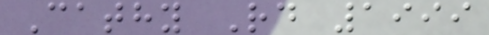Cathy Rd 1999
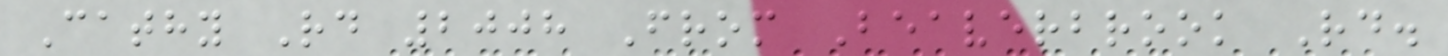Cathy Rd 2008 From Beaverbrook Rd.
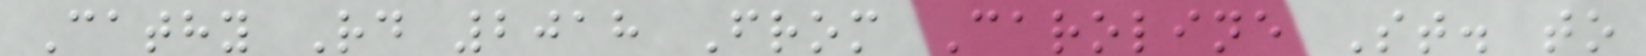Cathy Rd 2018 From Caroline St. to
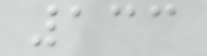133
